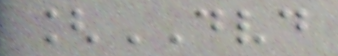[DVD
